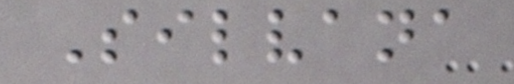Silvana
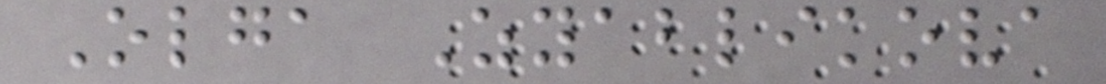Olga Zyablikova
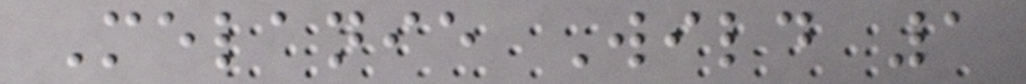Melanie Wild 1
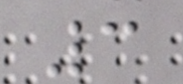3
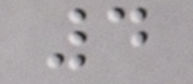4
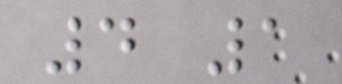4 1
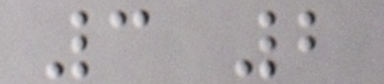3 2
